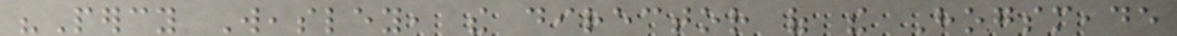"Percy Weasley, the director of the Hogsmeade
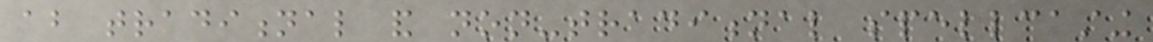about traditional and non-traditional spellcasting
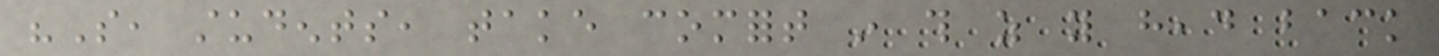"So, students, take comfort in this as you head back
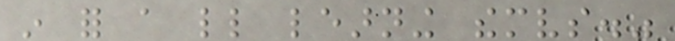in for a little learning themselves."
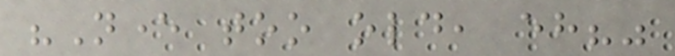"Never too old, eh?"
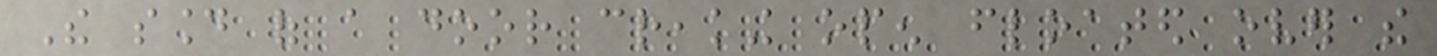The sound of a door creaking open floated over the
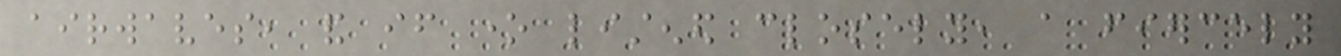airwaves, and if one listened closely, a fiercely
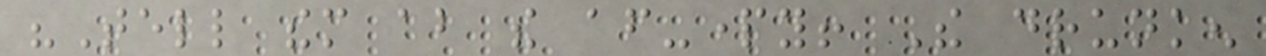"Tell them about the after-party! The drunken
